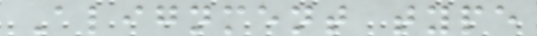Alignment type
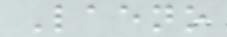Laeno
